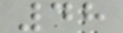48
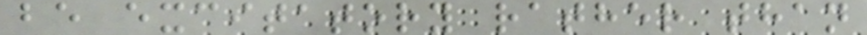be excitatory rather than
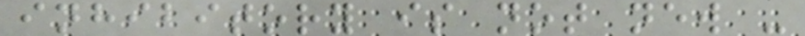inhibitory is not new -
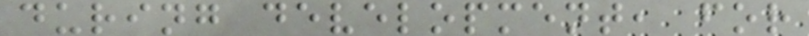during development, for
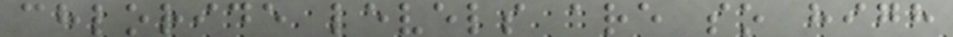chloride levels are so high
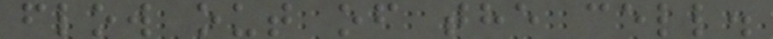flow out of the cell.
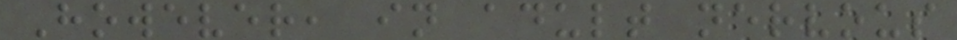However, in adult nervous
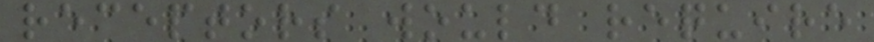receptors would require
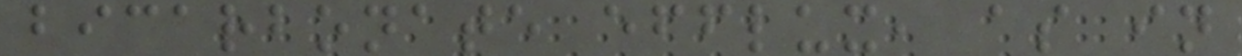bicarbonate efflux, as in
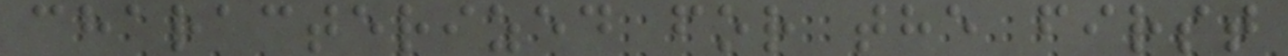characterized for the first
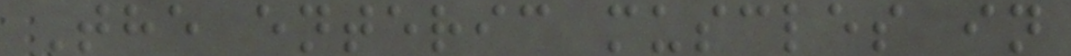The enteric muscles in
